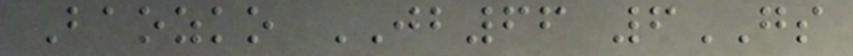Baozko JB66 6GS
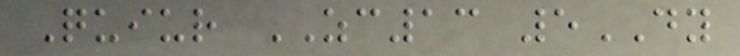Quiur ZC13 5DY
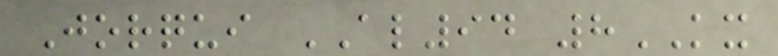Jorqui AL94 8KX
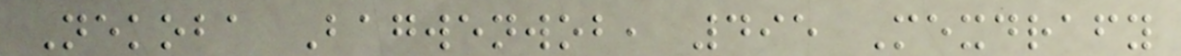Nekoba Bagwenwob, 495 Mexdrafy
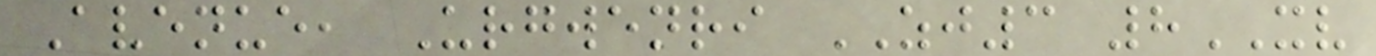Avenue, Urgwenri ZJ3 8XV
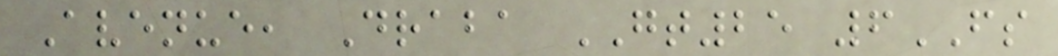Avenue, Draba GT25 6FS
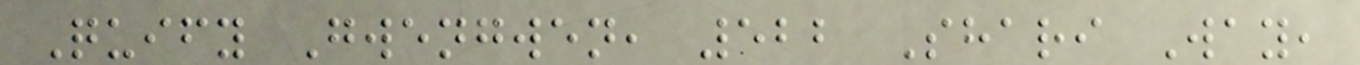Quify Gwengwen, 522 Shari Way,
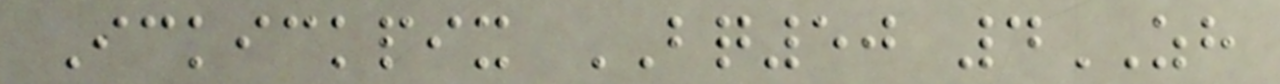Ickickpix BQ50 4ZH
